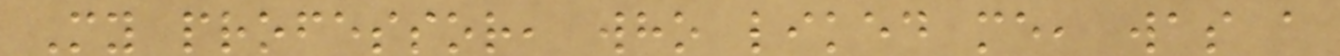My professor, who liked me, was a
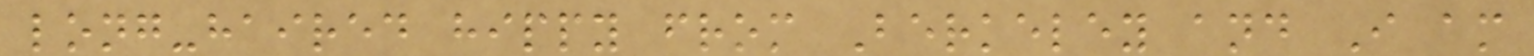long-haired hippy from Berkeley and I am
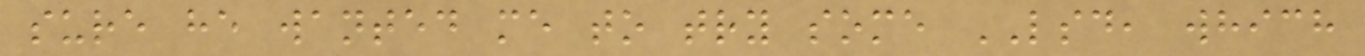sure he wanted me to try some LSD, which
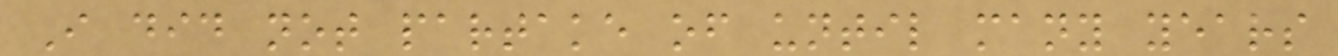I did not partake of until many years
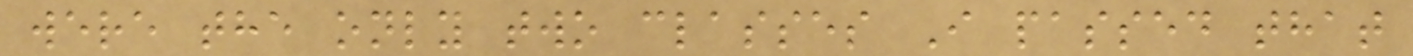were the only two classes I passed that
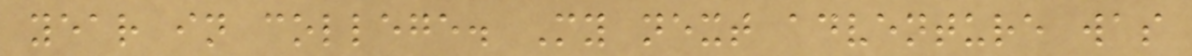year in college. My next adventure was
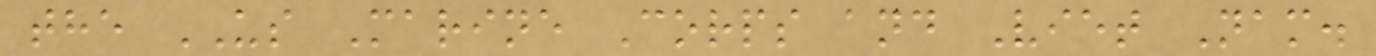the US Marine Corps and Viet Nam.
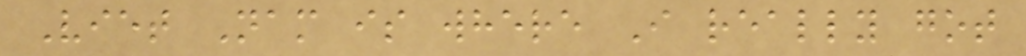Viet Nam is where I really got
